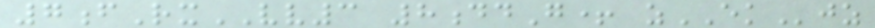7fRxVV3 8ddG+ zEKjz
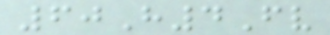60H4Fv
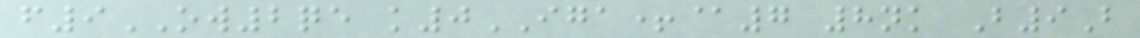f9OW2qe k0IGA+@7 8nk B9B
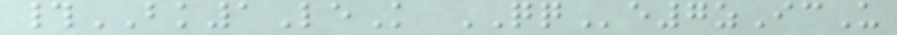#BK1LeK QQe7zIcU
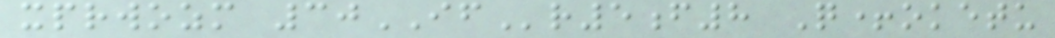xprwozm 30IFr5f8 Q+oketu
